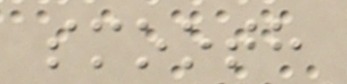smooth
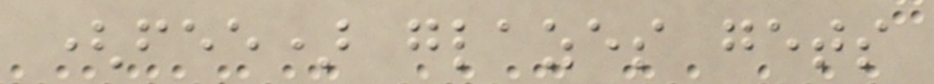(fee) glazes gets
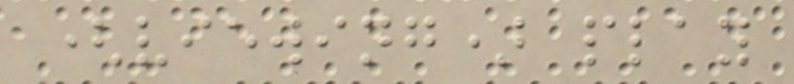(viewing) play
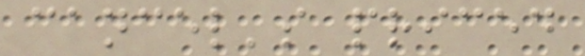cancel's priced
